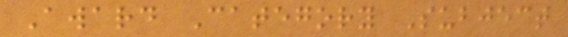Award Category Subject
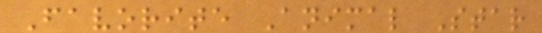Favorite Animal Star
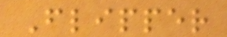Flipper
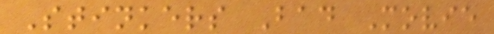Stinkers Bad Movie
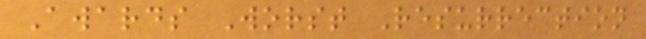Awards Worst Resurrection
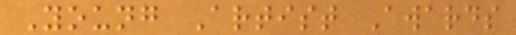Young Artist Awards
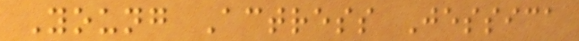Young Actress Jessica
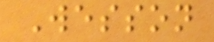Wesson
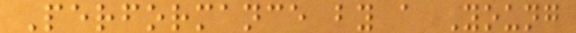Performance by a Young
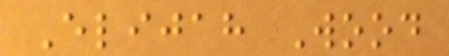Elijah Wood
